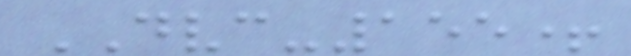DVC-155+
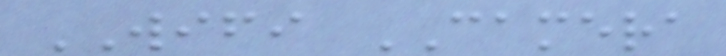WIFI CAMERA
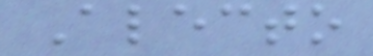Alecto
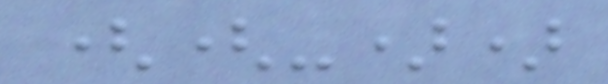((-))
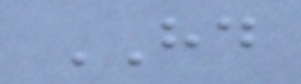HD
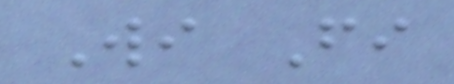Wi Fi
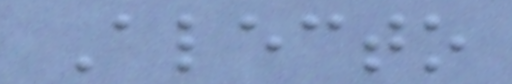Alecto
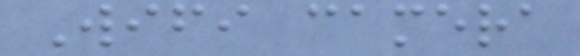Wifi camera
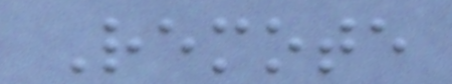Remote
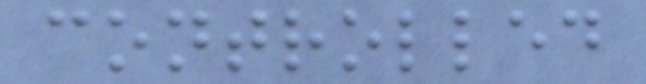controlled
